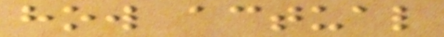how actual
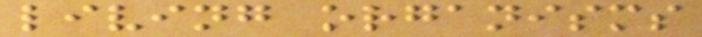living organisms
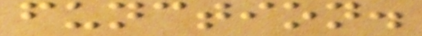function.
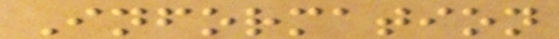Information
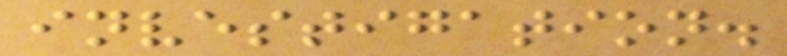investigation.
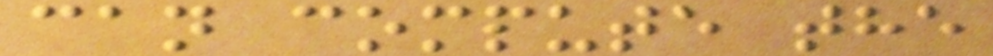can compute the
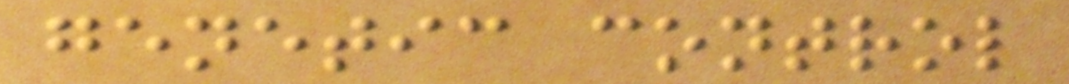genetic control
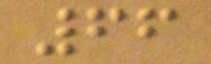66
